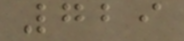729
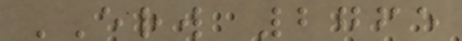ERW 2765
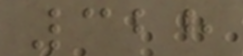328
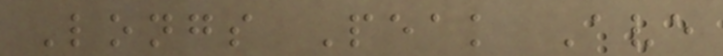Longs Peak Ave
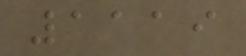1119
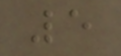5
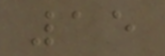15
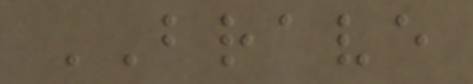BRAVE
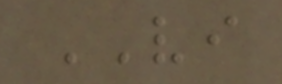VI
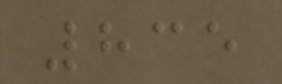835
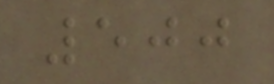500
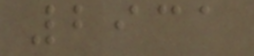2931
